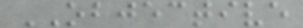OBJECTIVE
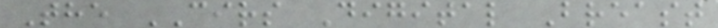The CIRS Digital Breast
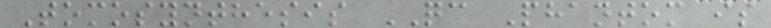Tomosynthesis QC Phantom is
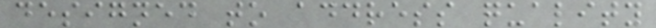designed to address quality
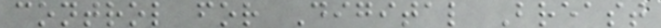control for Digital Breast
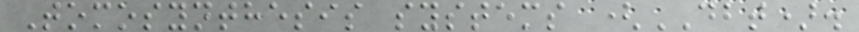Tomosynthesis systems (DBT).
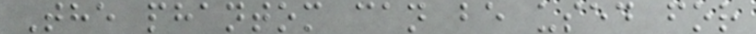The phantom can be used for
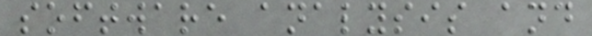software analysis and
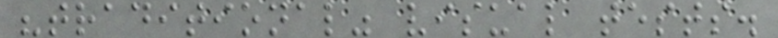"traditional" visual tests.
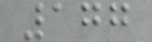177
